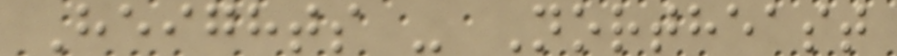Heights - Northeast
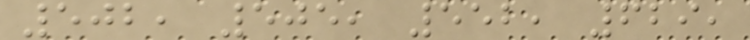502, 505, 552, 629,
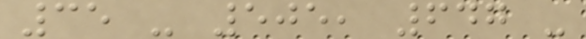35 - 505, 647 -
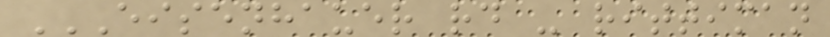EISENHAUER RD - RITTIMAN
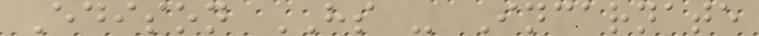Edison HS - Incarnate
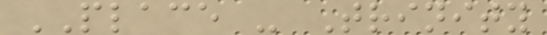PLACE - Trinity
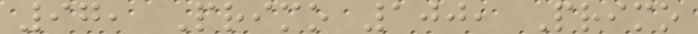97, Primo 100, Primo
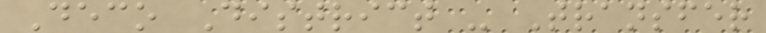Deco District - Transfer
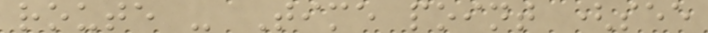route - Time point (see
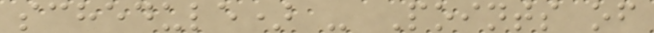schedule) - Points of
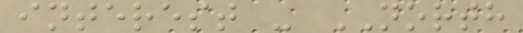interest - NORTH
